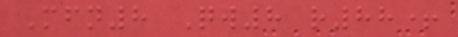Mfn8 Qw8 r88+
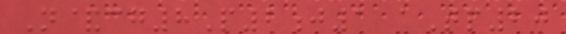N&cg8P2j1 aTp20
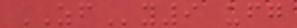ZFy9 ufg
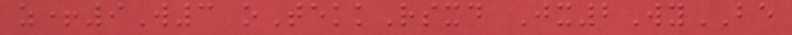z+9W3 oTekkRsxd Jx2WyBE
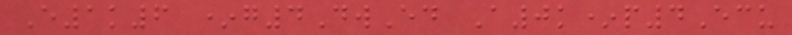E1k6 *g4DwEd A0k*p4Ecu
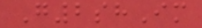G2shIm
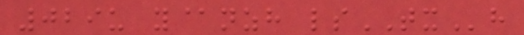029u y@nzh lsTXh
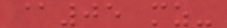@05 mz-
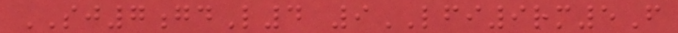SJ7gdL4 9LFI9rm5F
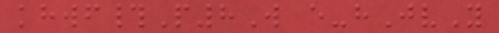khwf#P8W e-hJvY
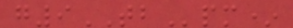g9TBpm*
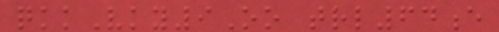qkkVky9Oo trl64e
